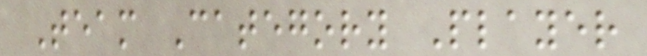Team Category Player
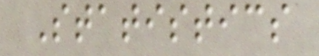Statistics
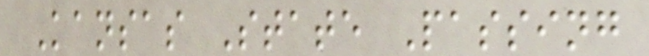Kansas State Passing
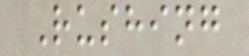Rushing
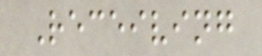Receiving
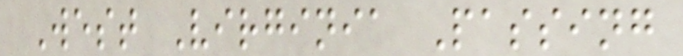West Virginia Passing
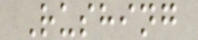Rushing
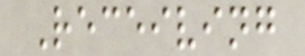Receiving
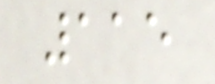115
